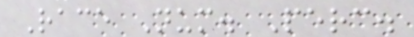Race Num. Perc.
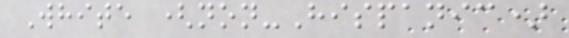White (non-Hispanic)
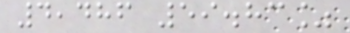4,486 59.83%
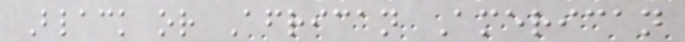Black or African American
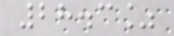28.3%
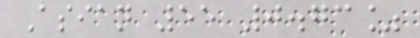Asian 55 0.73%
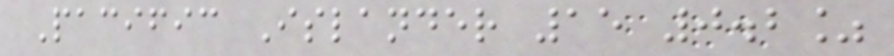Pacific Islander 15 0.2%
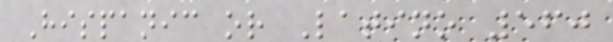Hispanic or Latino 560
